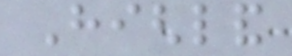Highland
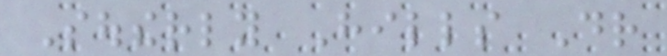Southerly Hills Dr
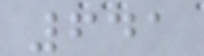641
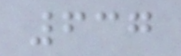637
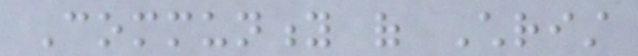Community of Christ
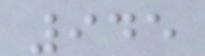945
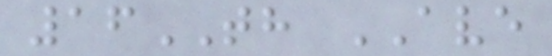16TH AVE
